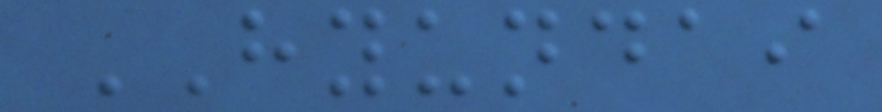HYUNDAI
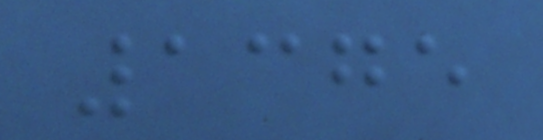1375
